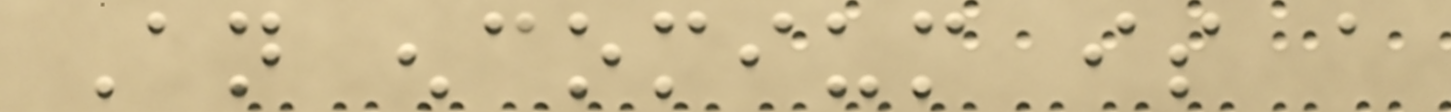An encomium is a
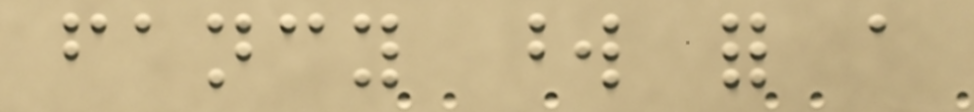fancy word for a
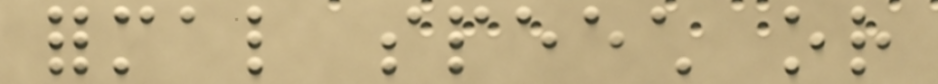formal speech or
